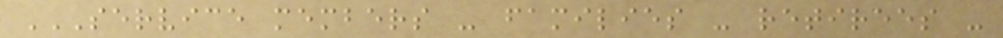SERVICE MEMBERS - FAMILIES - RETIREES -
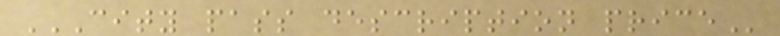CITY PASS DESCRIPTION PRICE
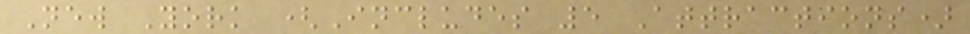New York (Includes 5 Attractions)
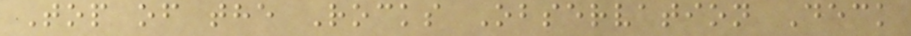Top of the Rocks Observation Deck
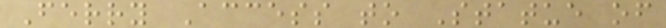Ferry Access to Statue of
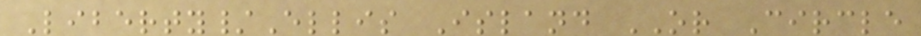Liberty/Ellis Island OR Circle
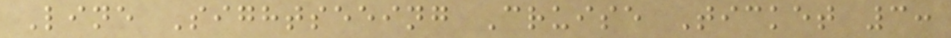Line Sightseeing Cruise Ticket 3:
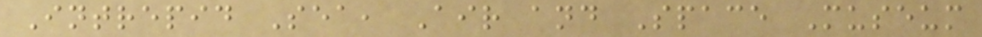Intrepid Sea, Air and Space Museum
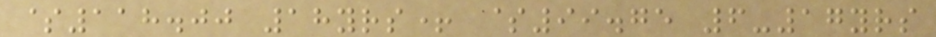$118.00 18yrs+ $99.75 6-17yrs
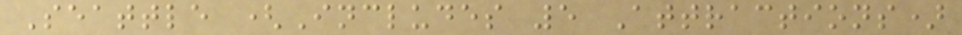Seattle (Includes 5 Attractions)
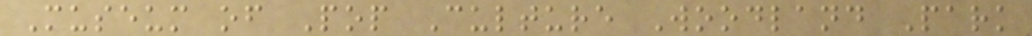Museum of Pop Culture Woodland Park
